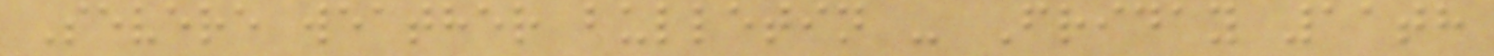Severe weather bulletin - Friday 11th
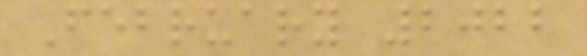February 2022
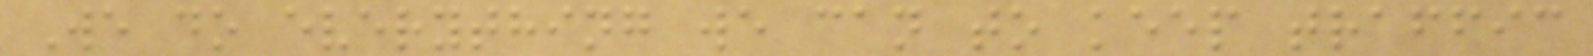We do everything we can to keep traffic
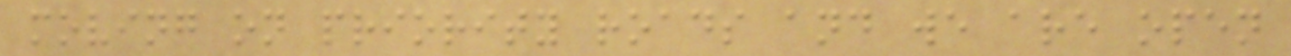moving on priority roads and we are open
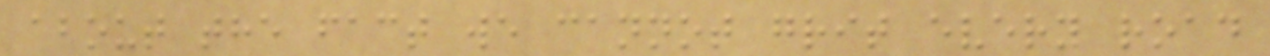about the fact we cannot grit every road
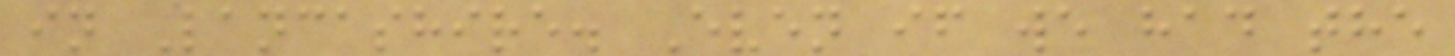in Lancashire. Even if we had the
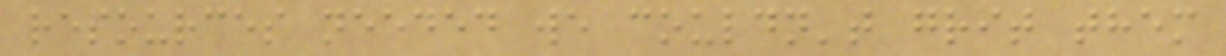resources needed we couldn't grit them
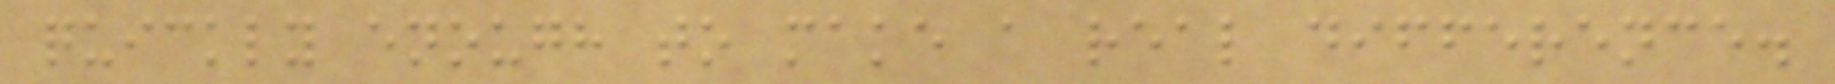quickly enough to make a real difference.
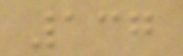137
